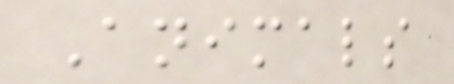Animals
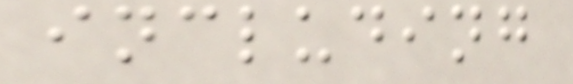including
